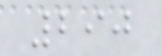290
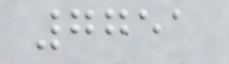7751
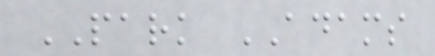PARK ADAMS
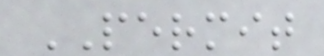PERMIT
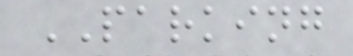PARKING
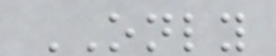ONLY
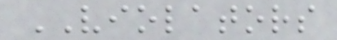VIOLATORS
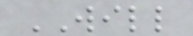WILL
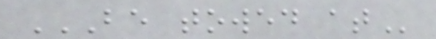BE TOWED AT
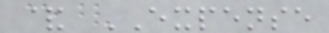& EXPENSE
